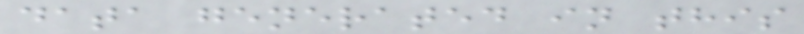data generated in this
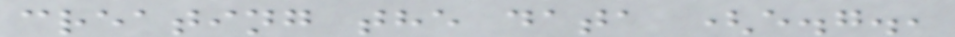creating the data (e.g.,
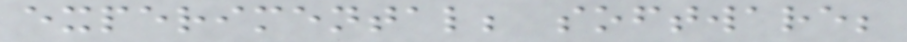experimental; software;
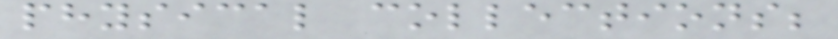physical collections;
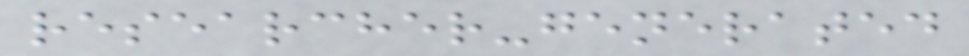researcher-generated
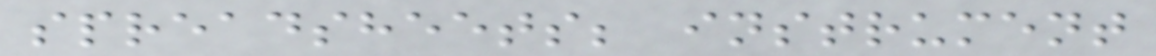spreadsheets; instrument
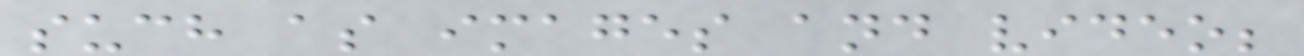such as images and video;
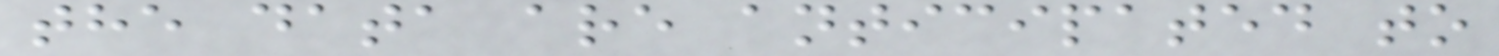the data are anticipated to
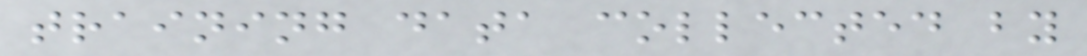training data collected by
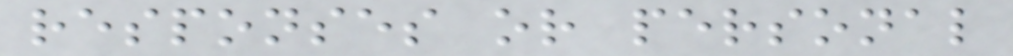responses or personal
